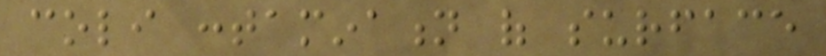coli contamination of surface
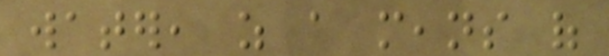water, as a means of
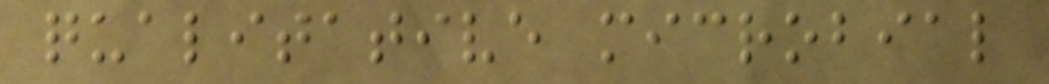qualitative microbial
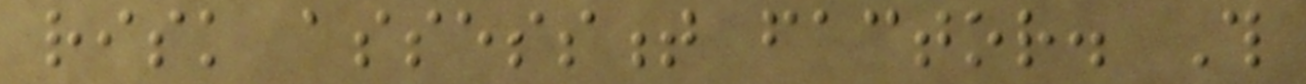risk assessment factor. This
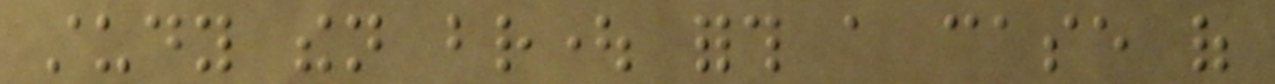study then brought forth a case of
